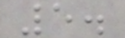5.
